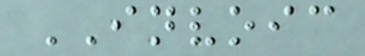INVOIC
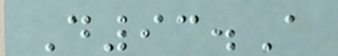D93.A
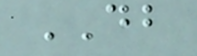DB
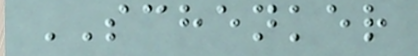SCHENKER
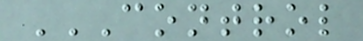CONTROL
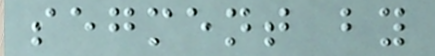segment by
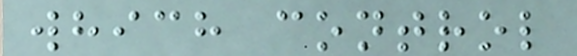which control
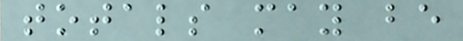totals may be
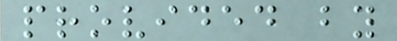provided by
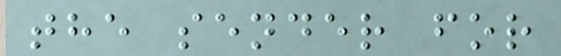the sender for
